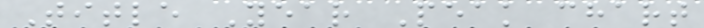Title Year Peak chart
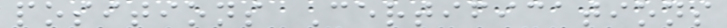positions Certifications
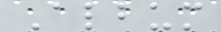Album
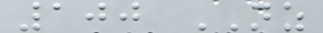100 NZ
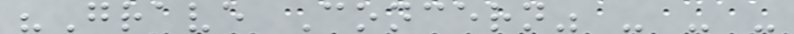"Grave Concern" - - -
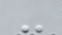-
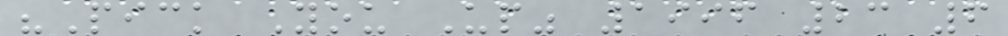"Pick You Up" 1996 23 6
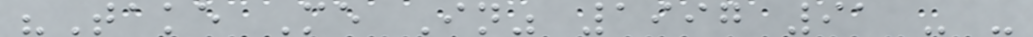"Take Me In" 1997 91 - -
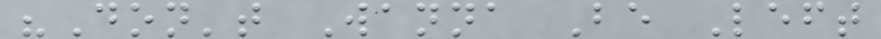"Don't Wanna Be Left
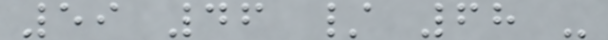59 46 / 68 -
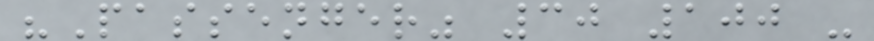"Passenger" 30 100 -
